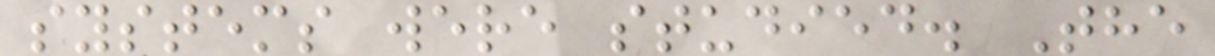systems were studied. The
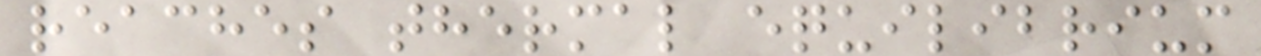reaches thermal equilibrium
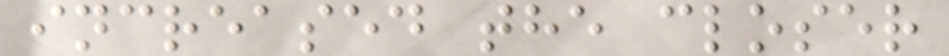increased the closer
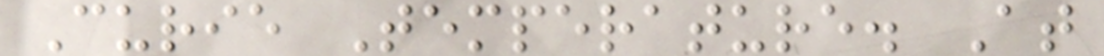Curie Temperature. At
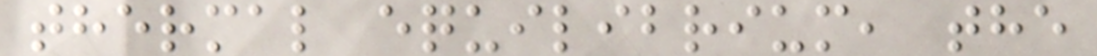thermal equilibrium, the
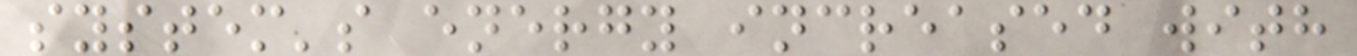system's energy increased with
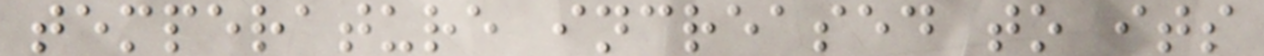temperature increased to its
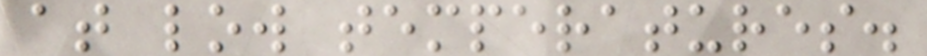at low temperatures.
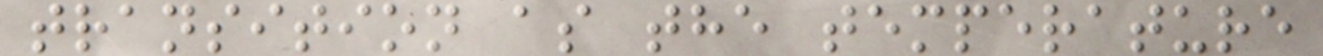transition as the temperature
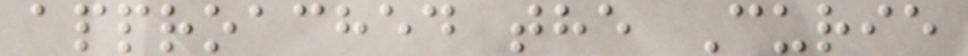approached the Curie
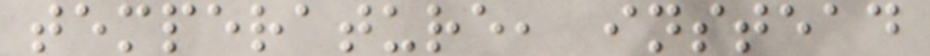temperature, instead
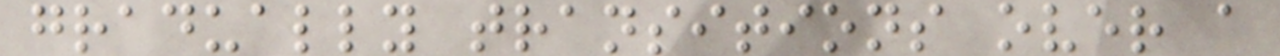gradually transitions over a
